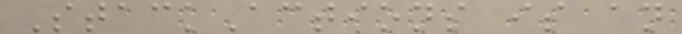StackActions is an
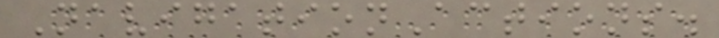NavigationActions.
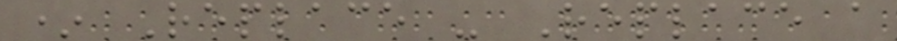* Replace - Replace a
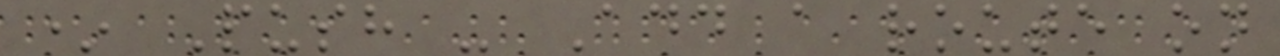* Push - Add a route on
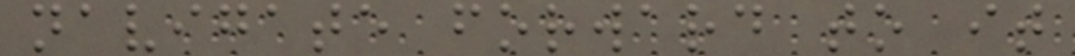navigate forward to it
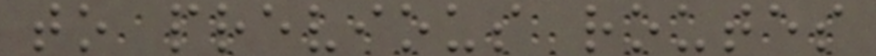to previous routes
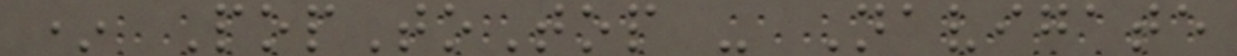* PopToTop - Navigate
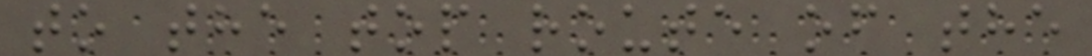to the top route of the
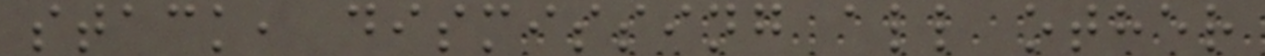stack, dismissing all other
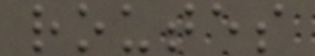routes
